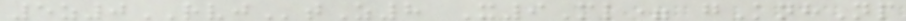5z0RVJtZ8 X9Ml= gKnhNp
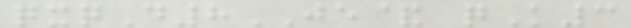qxqD8JE& qK3
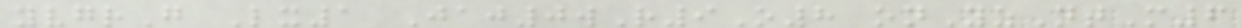yvgrG Lx1 Jaj0wR9O8 onYzNtM6
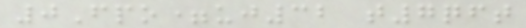0Fpo=uj32 t7qft
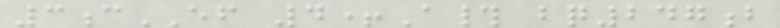3cEF 4+A# bq247b
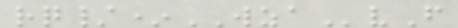rq/*WZAvF
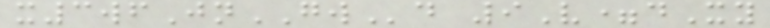x3wfJnGWd 9V=dXy
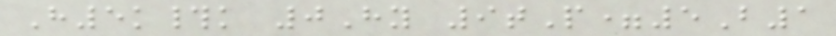H5k#k 0Hy 9tP=5B1
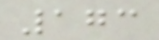173
